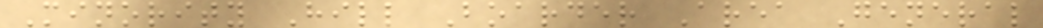Minority Hill Boarder Area General
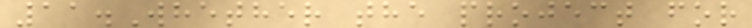11.Whether the project for
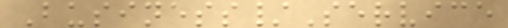Business/Service
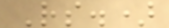Rs.)
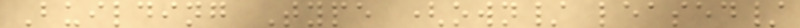Building Type (own/ leased/
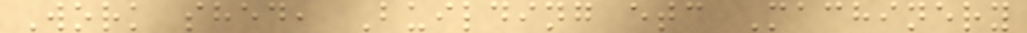Work shed, Building etc Machinery
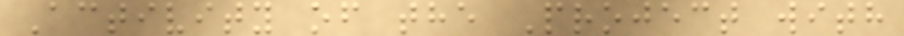Activity of the Project with
